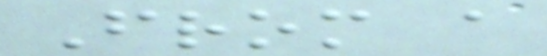From a
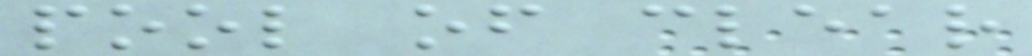pool of clear
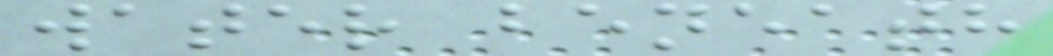water beneath
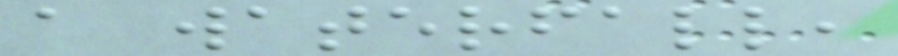a waterfall,
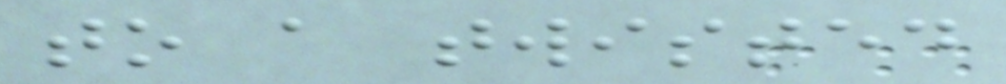to a twisted
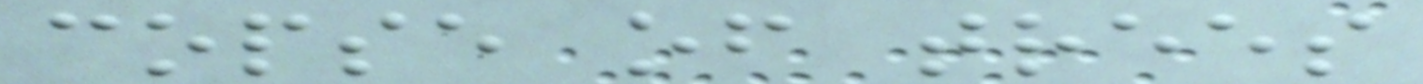copse of trees
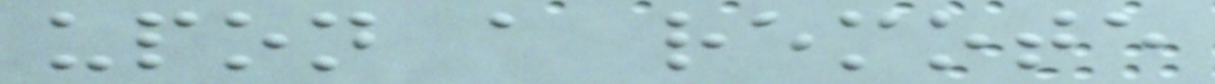upon a remote
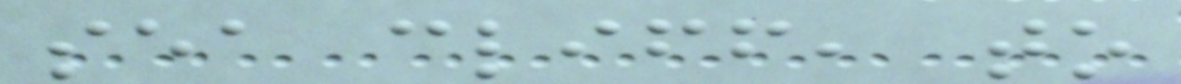sea cliff, to
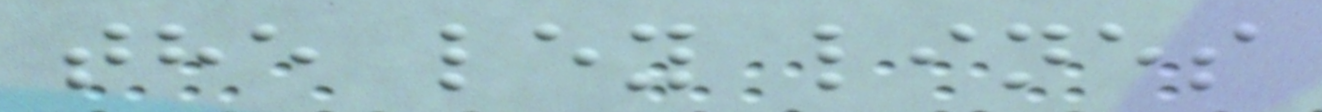the ley lines
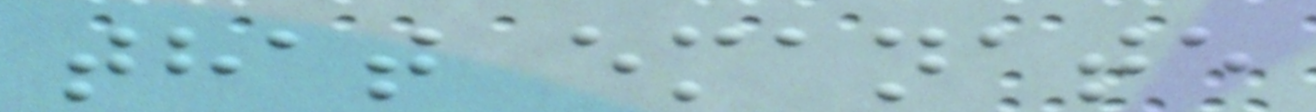that emanate
